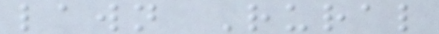lawn Rural
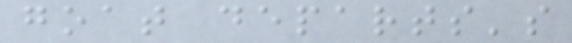goat departs's
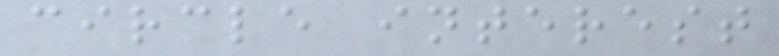circle interest
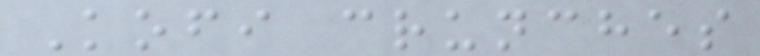Kofi crunches
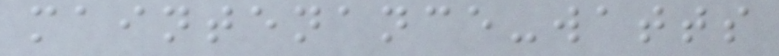maintenance-watts
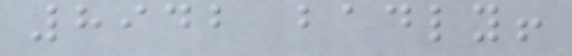8942 badly!
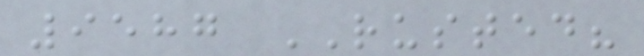9587 RUSTED?
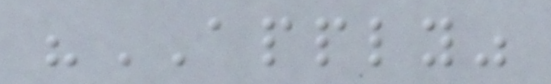"APPLY"
